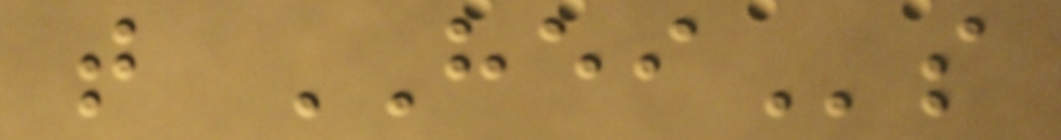that HEIs
